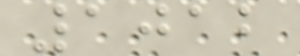1012
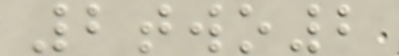2two2
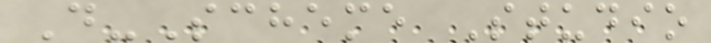D-Scheme Studio
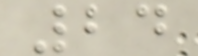24
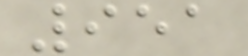951
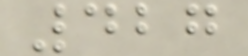427
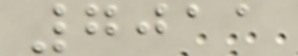7011
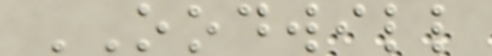OODWILL
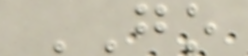GO
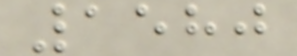1580
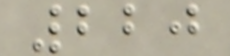220
